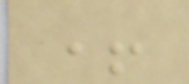+
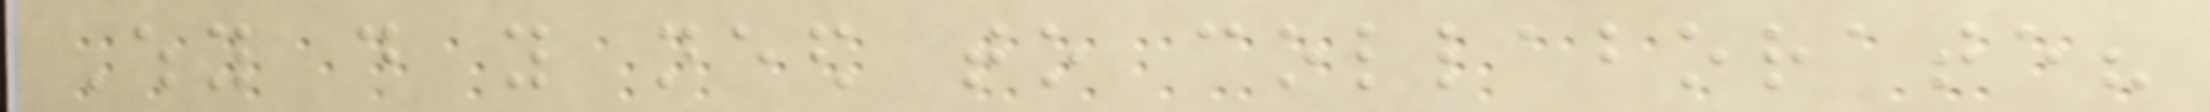Why do you need to collaborate?
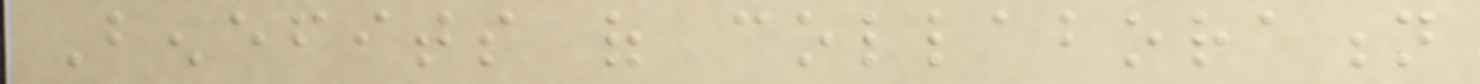Benefits of collaboration
